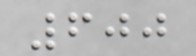600
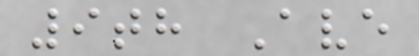9th Ave
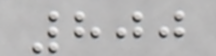800
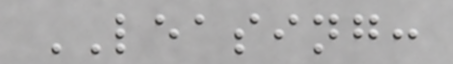LEASING:
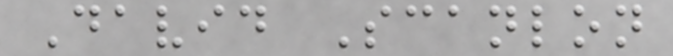David Scanlon
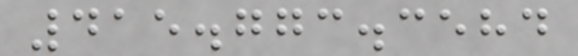415.773.3584
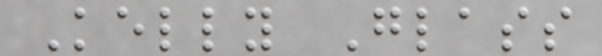Kelly Glass
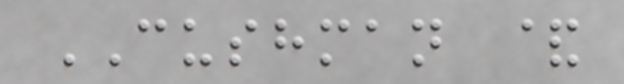CUSHMAN &
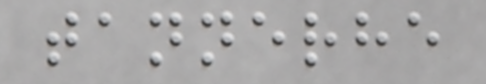tannerhe
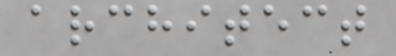architect
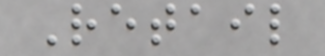Retail
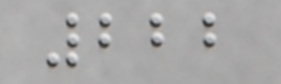222
